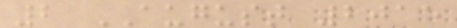2 AUGUST 2015
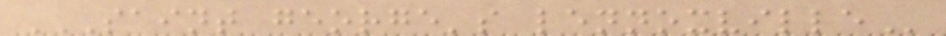SAINT GEORGE'S LENNOXVILLE
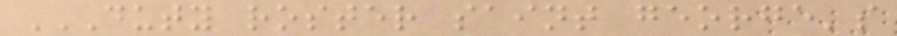DUTY ROSTER SAINT GEORGE'S
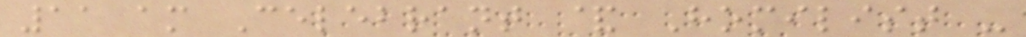11 am Celebrant & Homilist -
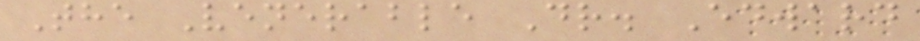The Venerable Dr. Edward
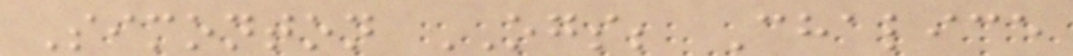Simonton OGS; Chalice
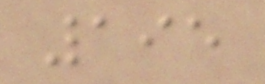195
